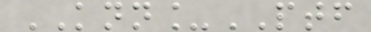KNN_PTF
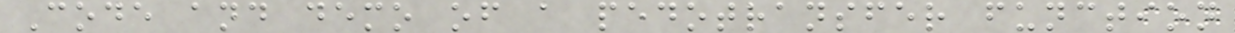Code and demo of a pedotransfer function
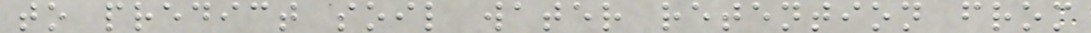to predict soil water retention from
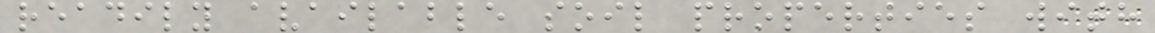readily available soil properties with
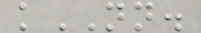kNN.
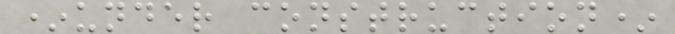*under construction*
